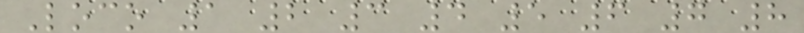Loco 1 2 3 4 5 6 7 8
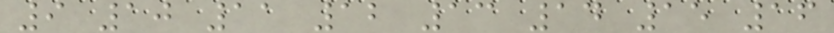9 10 11 12 13 14 15 16
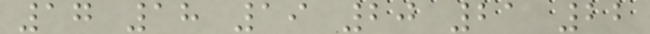17 18 19 20 21 22
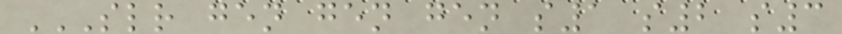SLR GEN GEN GEN S1 S2 S3
